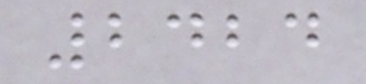2424
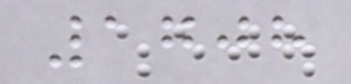1708
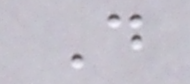D
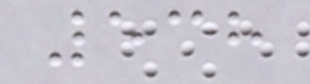538
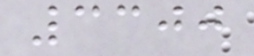3300
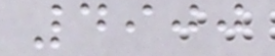4900
